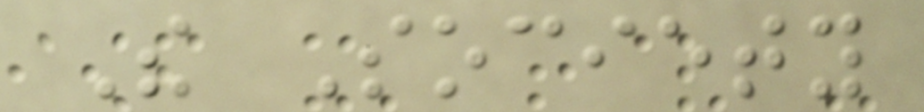The Society
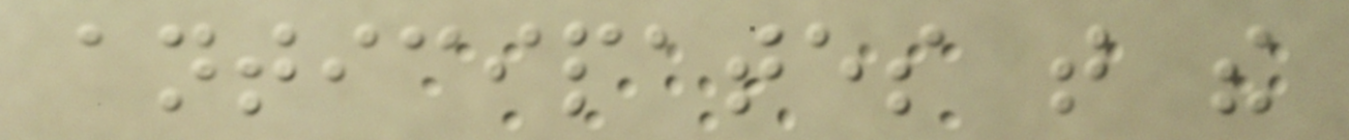anticipates that the
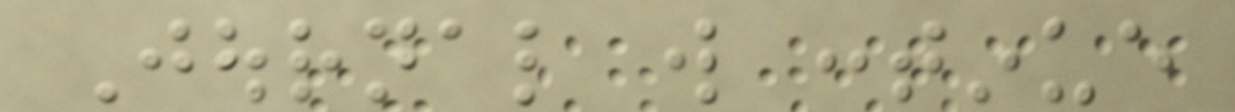Journal will continue
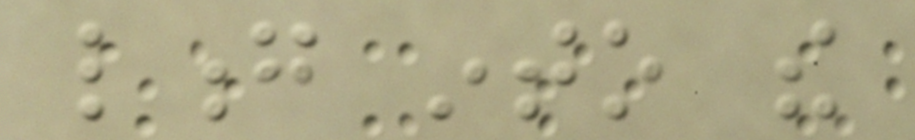long into the
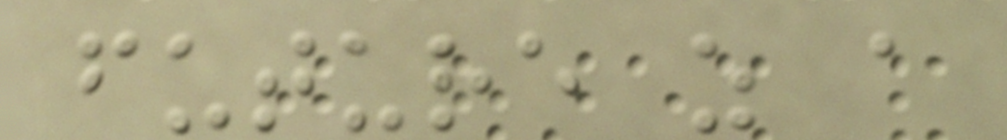future as a
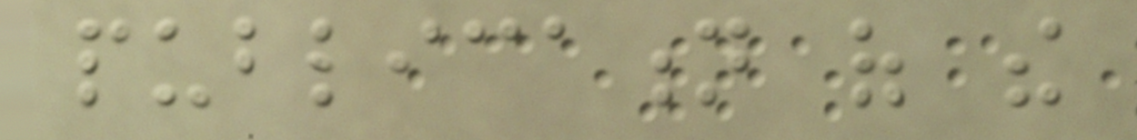publication of the
